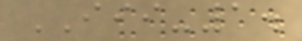III-1.
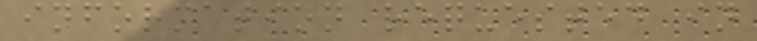information requested in
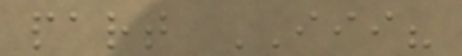part III?
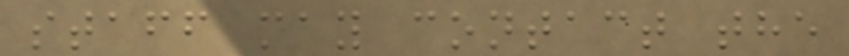staff may contact the
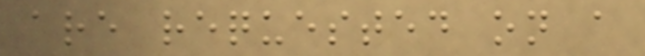are requested on a
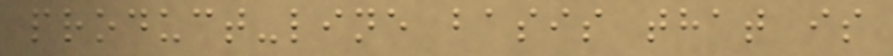product-line basis that is
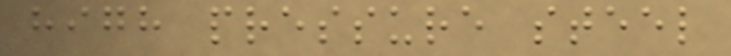high pressure steel
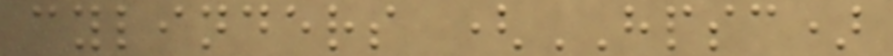cylinders (HPSC)
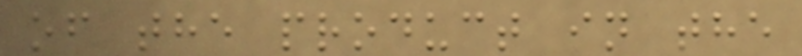of the product in the
